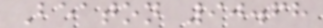Beaton 90.68
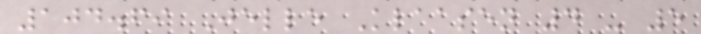104.69 Jelle Klaasen 4 - 5
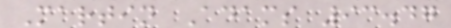Martin Adams 93.47
